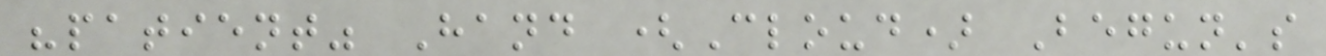"patient" Hand (Cloud) Begun's
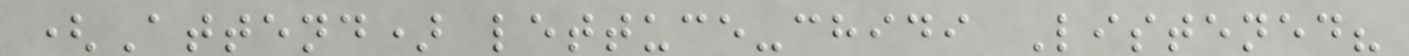(Attend) lettuce-chidi Listened?
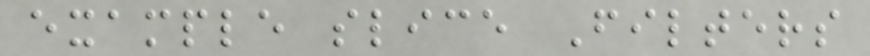example slice Filters
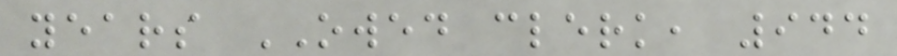years OWED clerk, 944
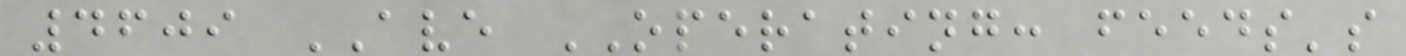4609 AVE OPERATING: feeds's
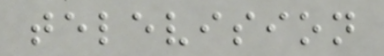television
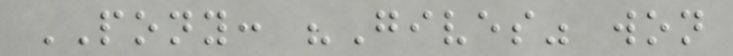PONY: "Gives" won
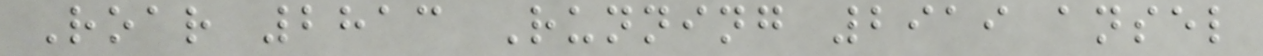Roar 2813 Running 2919 ansel
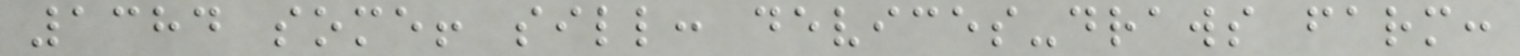1384 some! sill: devices-draws farm:
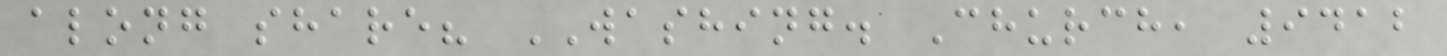along share? WASHING. Church, 9412
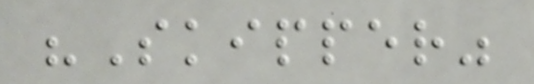"Skipper"
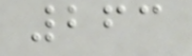263
